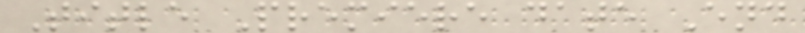Title Premiere date End
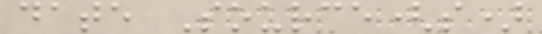date Source(s)
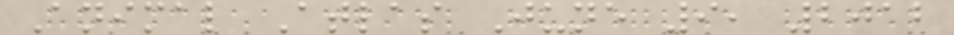Animal Atlas June 9, 2012
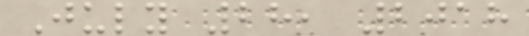July 28, 2018
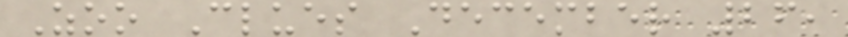Zoo Clues December 26,
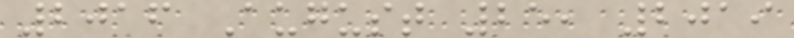2016 August 25, 2019
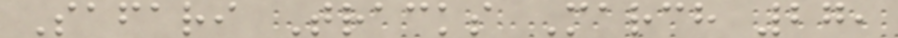Safari Tracks March 27,
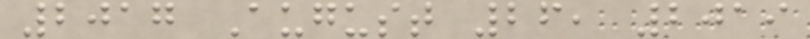2017 August 26, 2019
